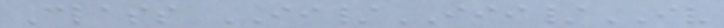Class II/III/IV
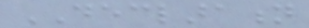DECLARATION
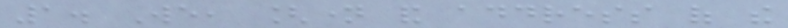1. We, [name and address of the
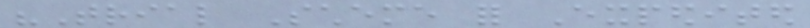"Trial Scheme for Expedited
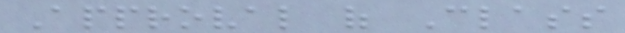Approval of Class
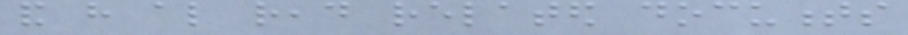and have also read related documents
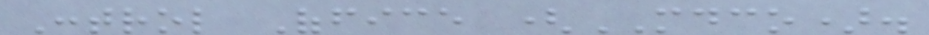Control Office (MDCO).
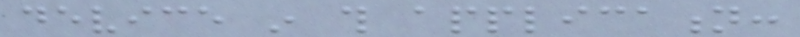device in this application:
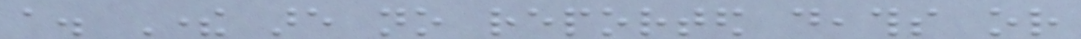a. There are no reported deaths or
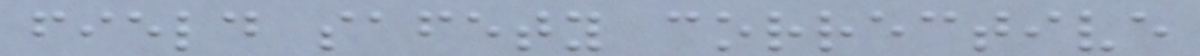field safety corrective
